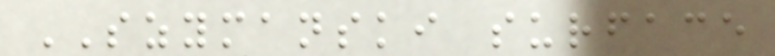SZYMANSKI surface
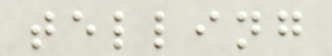telling
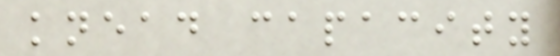knead capacity
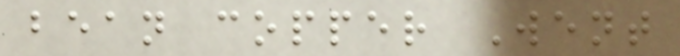bean copper Went
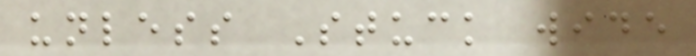unless Stuck wide
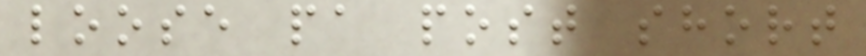loose pa post short
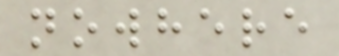nowhere
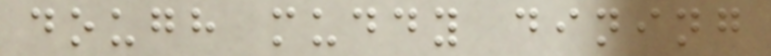dough muddy dining
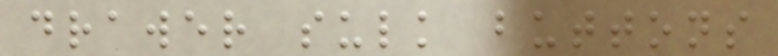drawer sulk buttons
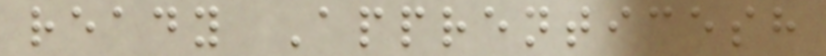ready Apprenticesh
